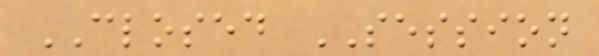CLOSED SESSION
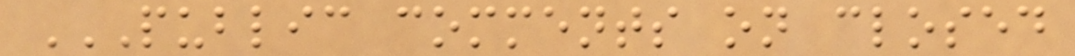PUBLIC COMMENTS ON CLOSED
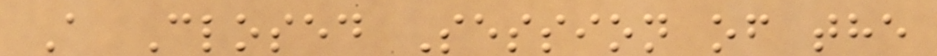A Closed Session of the
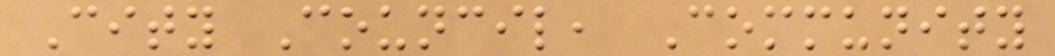City Council, Community
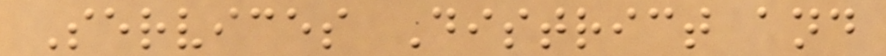Services District and
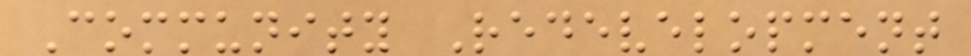Community Redevelopment
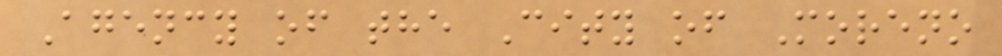Agency of the City of Moreno
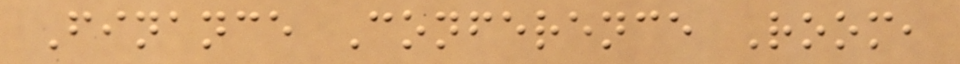Finance Conference Room,
